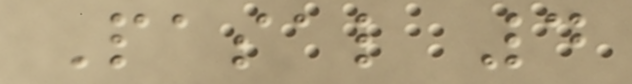Pasal 4
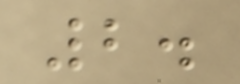2.
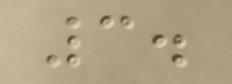3.
